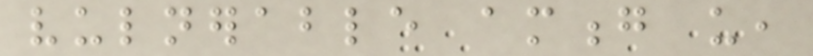vulnerable among us,
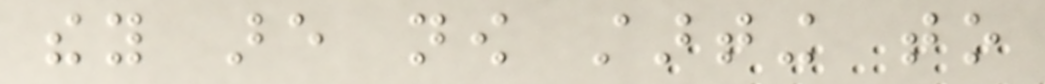they are now starting to
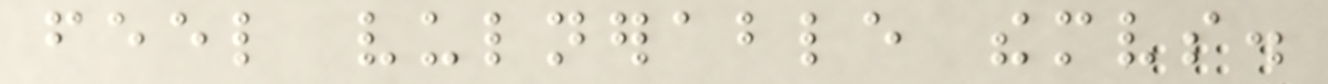feel vulnerable themselves.
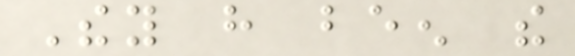They have been the
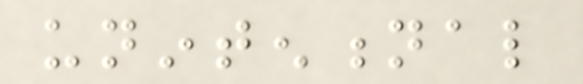unintentional
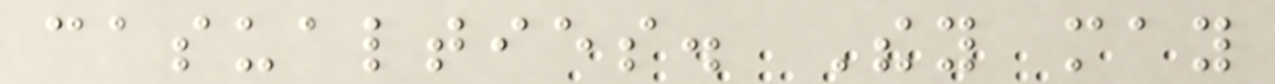casualties. They may
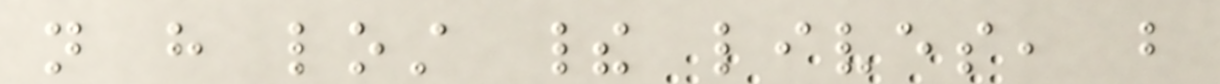not have lost their lives, but
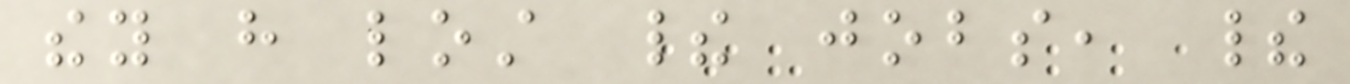they have lost their jobs, their
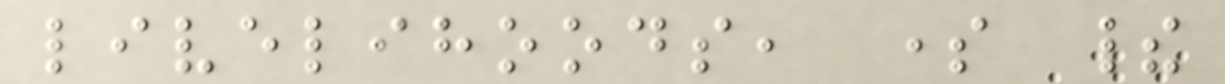livelihoods, some their
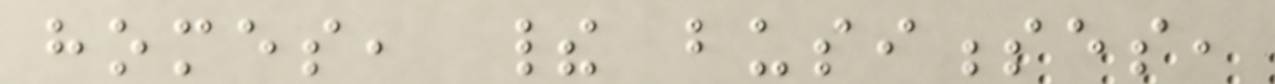homes, their businesses,
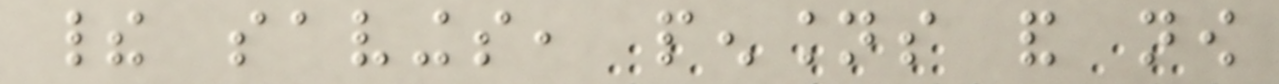their savings, pensions and now
